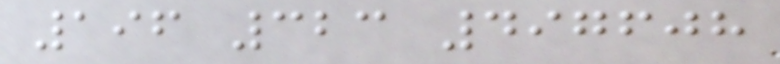196 323 497608
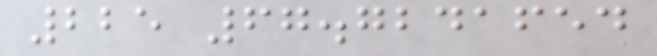225 67.7241654
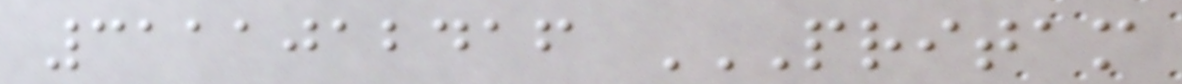3111012416 PRITAM
